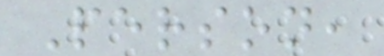Person,
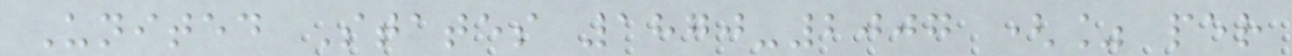United States 1870-2007 (% per
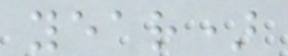year)
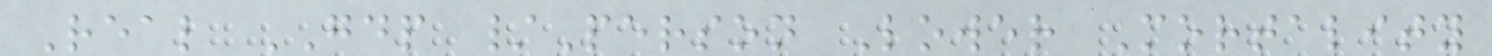Real GDP /Person Lower Mortality
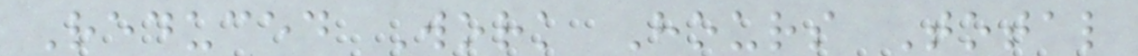Reduced Work Hours Total
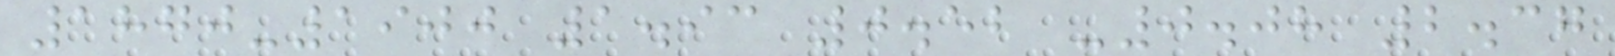1870-1900 1.93 0.52 -0.08 2.37
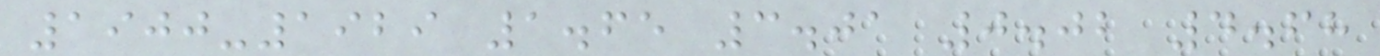1900-1929 1.65 3.01 0.02 4.68
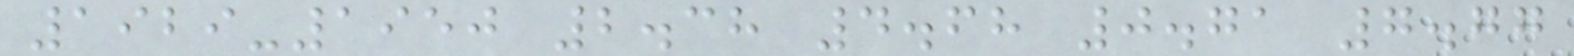1929-1950 2.38 4.68 0.71 7.77
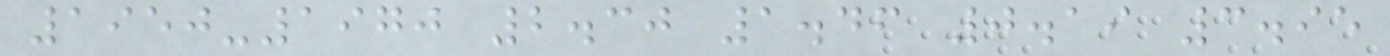1950-1970 2.30 1.46 0.19 3.95
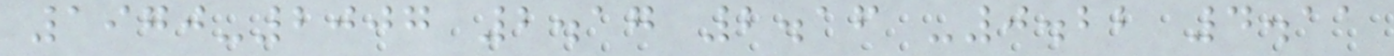1970-2007 2.17 2.16 -0.22 4.11
